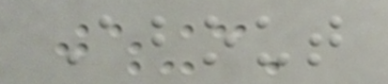About
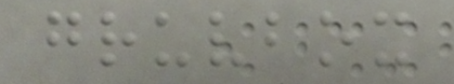gruvbox
